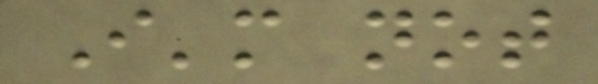I'm not
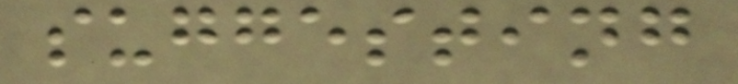suggesting
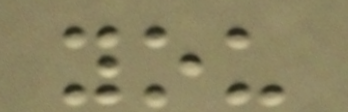you
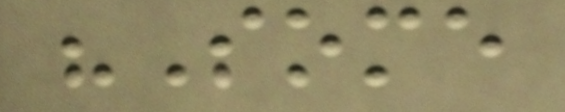"Some
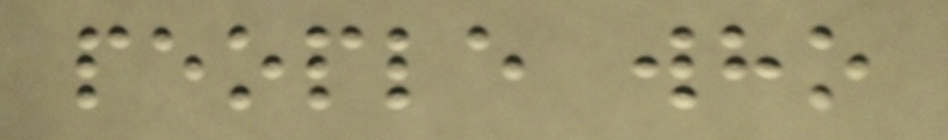people who
